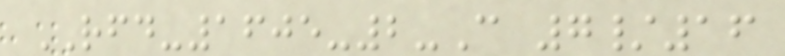RFD-1605-2-C 7/16
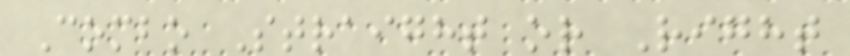Combo Straight or Right
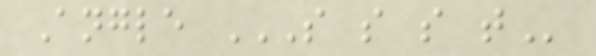Angle S S S T
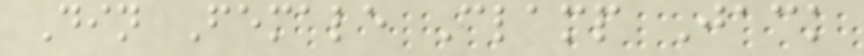Din Female Clamp Jack
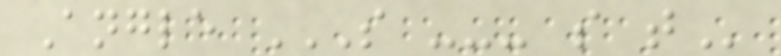Angle S --- S T
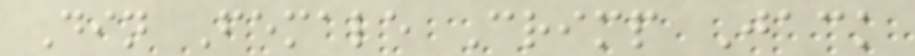Din Female Crimp Jack
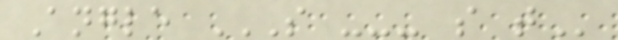Angle S --- S T
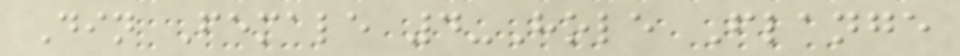Din Female 4-Hole Flange
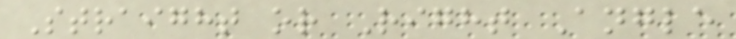Straight or Right Angle
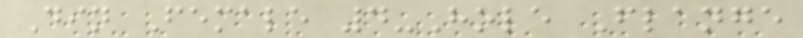Din Female 4-Hole Flange
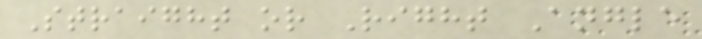Straight or Right Angle
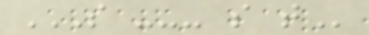S --- S T
